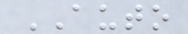AUTO
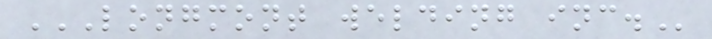LONGMONT WELDING INC.
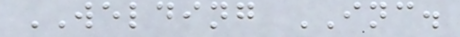WELDING INC.
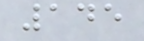145
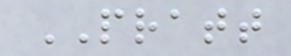PRATT
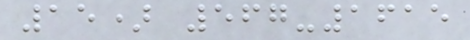15) 567-1615
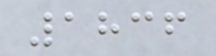1836
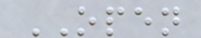OPEN
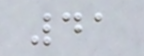41
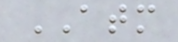ATM
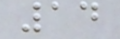14
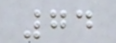74
